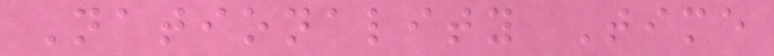Nationality Time
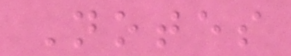Notes
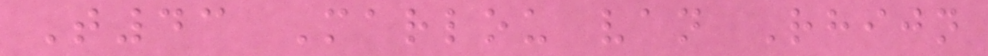T43 Marlou van Rhijn
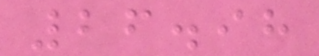26.98
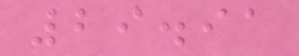29.91
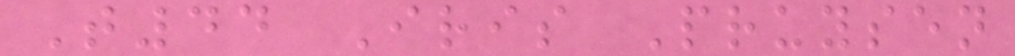T44 Iris Pruysen
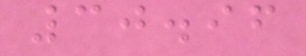30.96
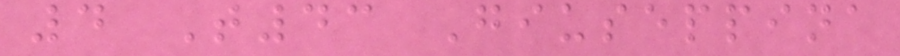4 T43 Giuseppina
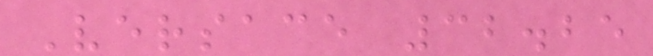Versace 32.25
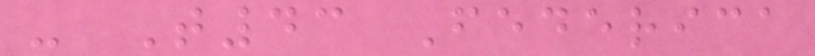- T43 Federica
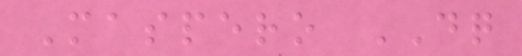Maspero DQ
